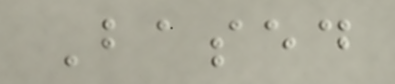Based
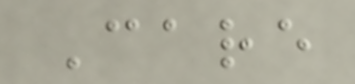Care
